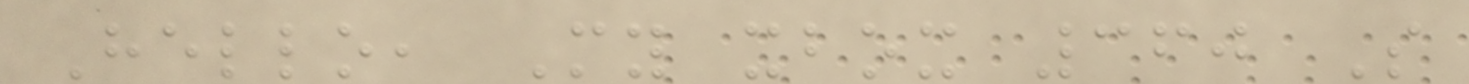Hello, My xbox 360 S
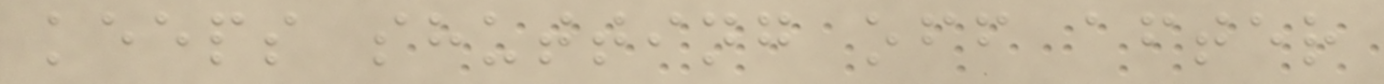keeps shutting off after
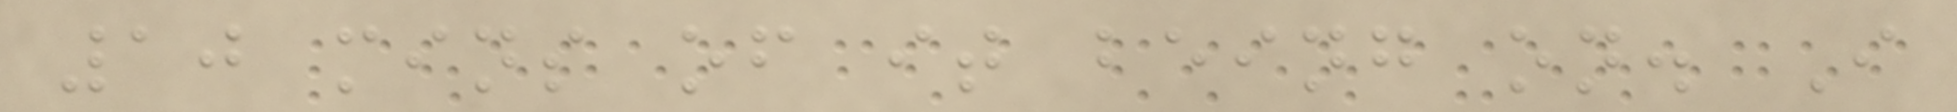10 mins of it being on. I
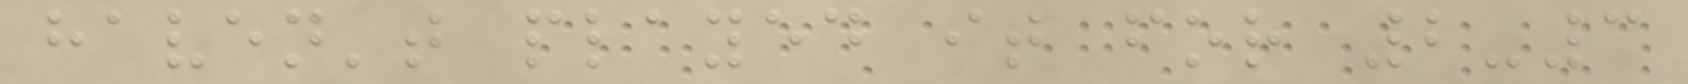haven't played it for 2-3
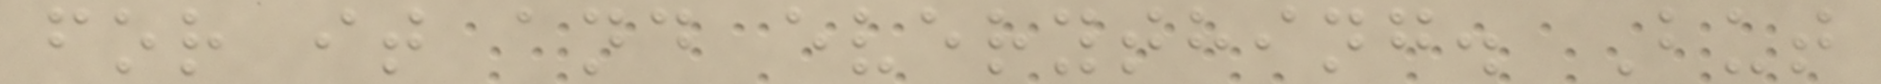for it and everything. But
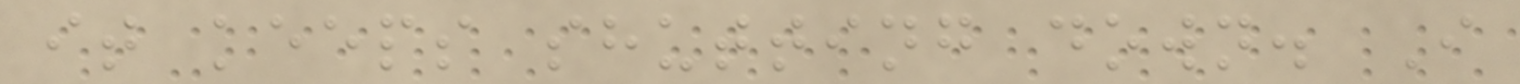it keeps shutting down. I
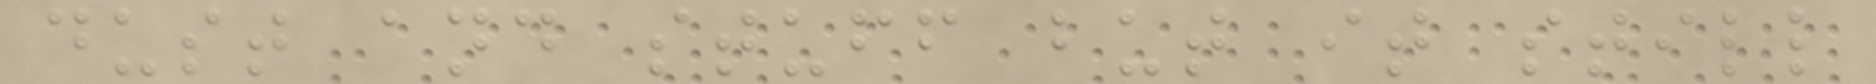dust and stuff but it still
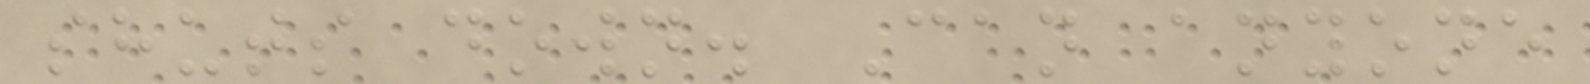shuts down. Can anyone
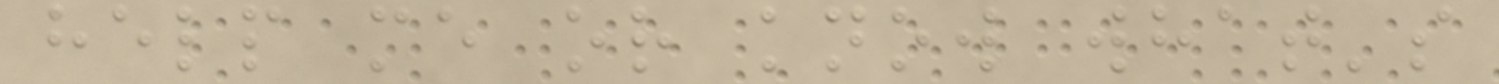help me or know what's
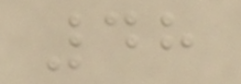48
